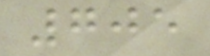705
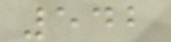542
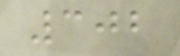302
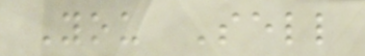You Sell
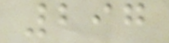297
